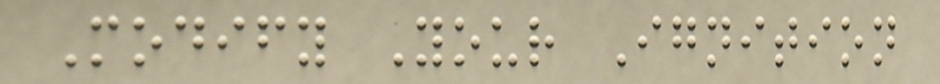Modify Your Ignition
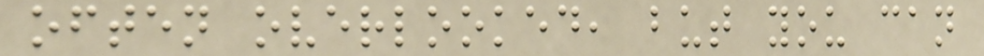often overlooked, but you can
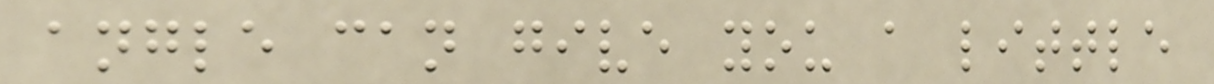angle can give you a little
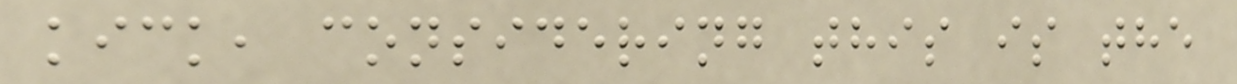kick, considering this is the
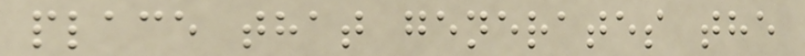place that generates the
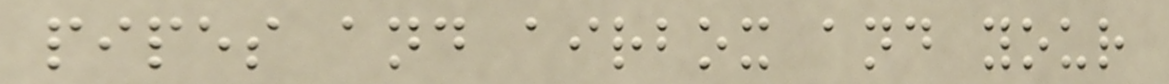pipes and airbox and your
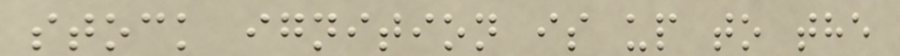stock ignition is up to the
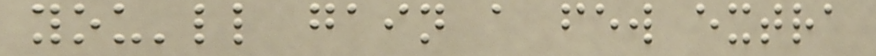you'll gain a few extra
